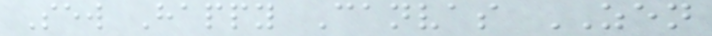Sew Happy Canvas ZEN
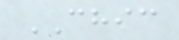CHIC
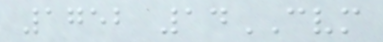1752 14CVM
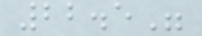22.5"
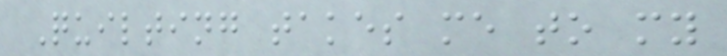Quilting takes me to my
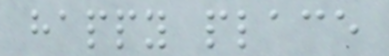happy place
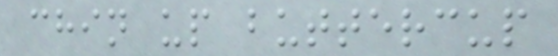chin up buttercup
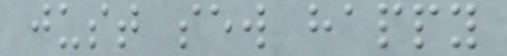just sew happy
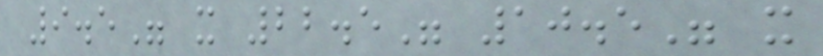9.5" x 22.5" 10.5" x
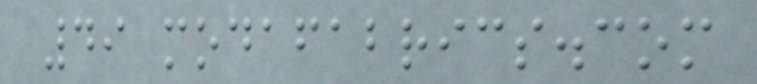49 modafabrics.com
